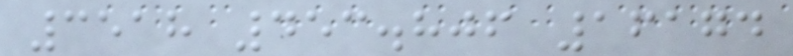3518 453.806 16174
